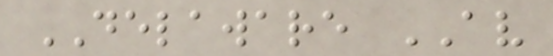DELAWARE AV
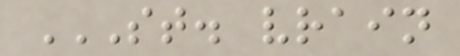ST. VRAIN
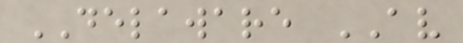DELAWARE AV
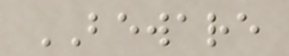BEWARE
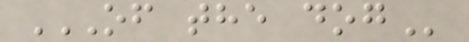OF THE DOG
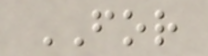FOR
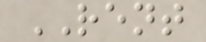RENT
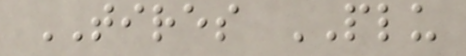TIRES PLU
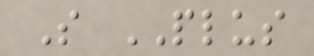S PLUS
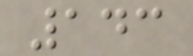143
